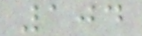104
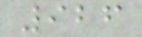926
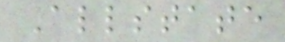Allstate
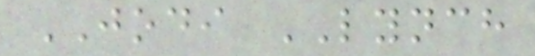JODI LYNCH
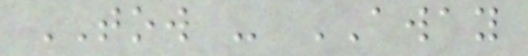TOW - AWAY
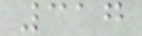317
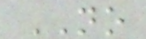NO
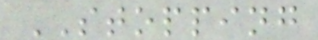STOPPING
